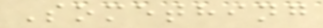Something
